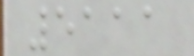5111
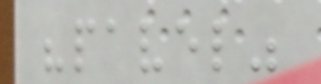"pavel"
